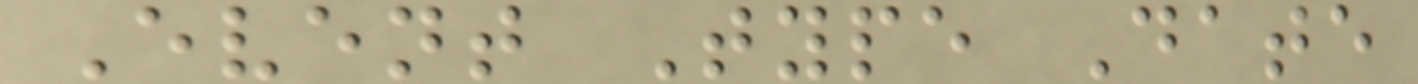Event Type Date
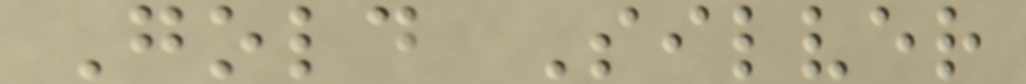Gold Silver
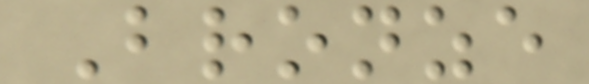Bronze
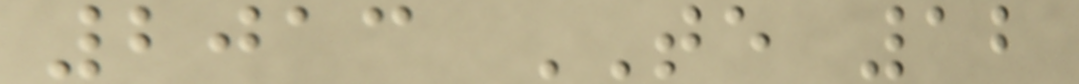2013 TE 12
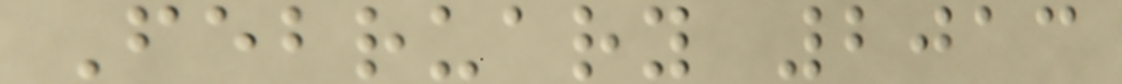February 2013
